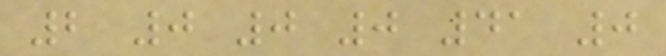2 0 0 0 41 0
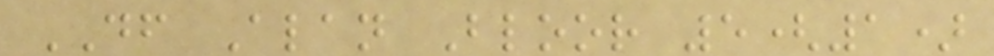DF Alan Bloor 5(1)
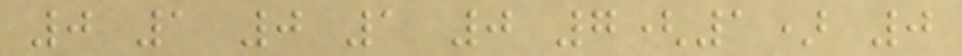0 1 0 1 0 7(1) 0
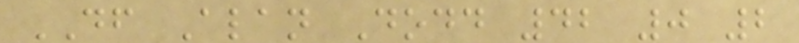DF Alan Dodd 42 0 2
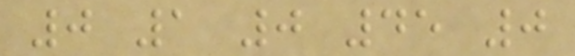0 1 0 45 0
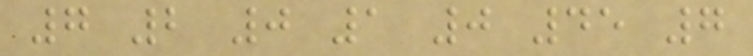7 2 0 1 0 45 7
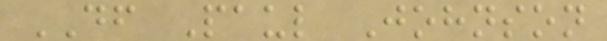DF Paul Johnson
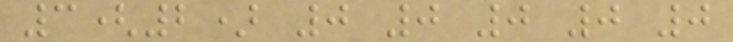3(2) 0 0 0 0 0
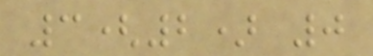3(2) 0
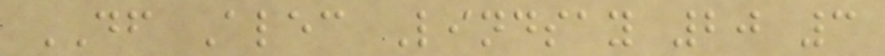DF Alec Lindsay 20 3
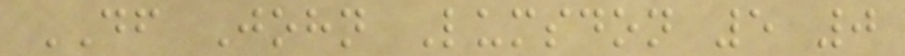DF John Lumsdon 5 0
